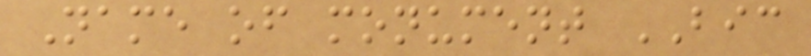Name of monument BIC
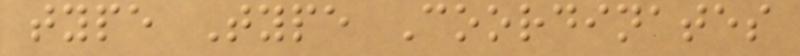type Type Coordinates
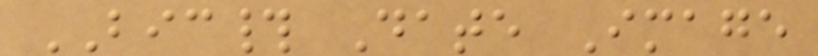BIC# Date Image
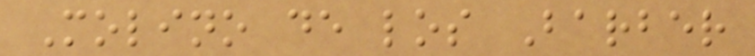Molino de los Barber
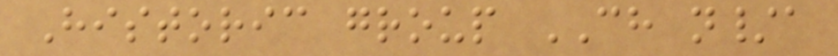Historic group CH n/a
